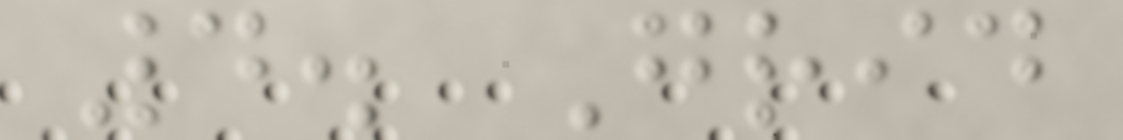4. Grid
